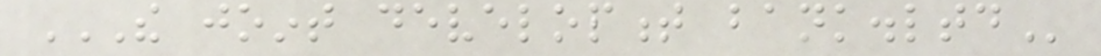THE JOINT DEVELOPMENT BANK.LTD
